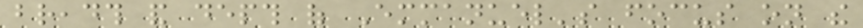breadth and depth of Emmanuel's focus on the
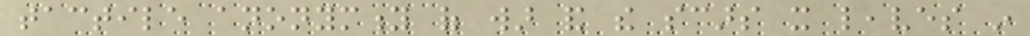tactile anonymity of war and the scars it leaves in
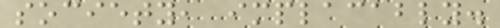society, implacably.
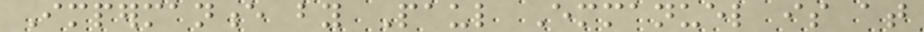Impermanence by Paul Emmanuel is at
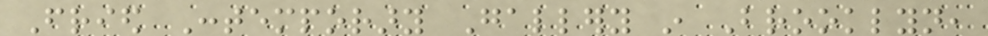Fried Contemporary Gallery in Brooklyn,
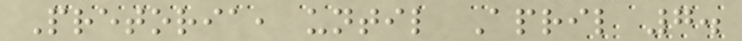Pretoria, until April 7.
